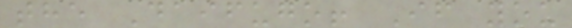the Daifugo! If you
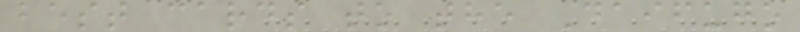best cards to the Daifugo
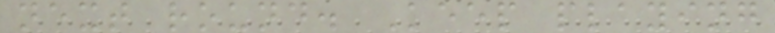next round. Keep playing
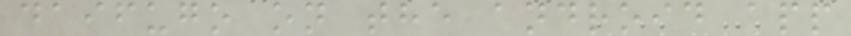daifugo on the android app
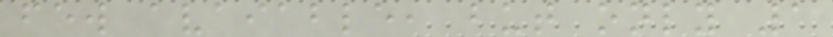few avaiable, but only 1
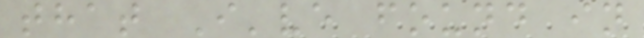that I've found in
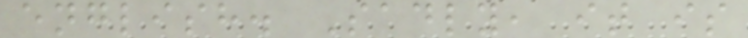english. Sadly, it is
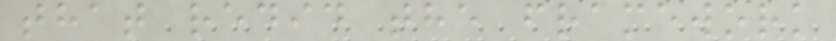that redid the framework
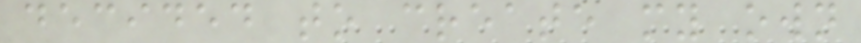decided to create my own
